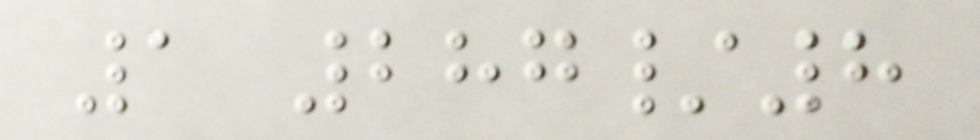1 287/8
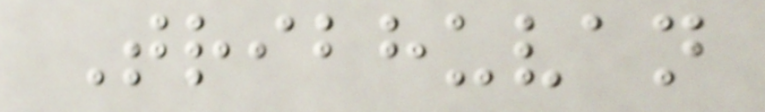Tribhuvan
